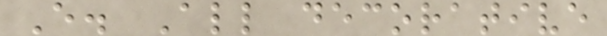E. All decorative
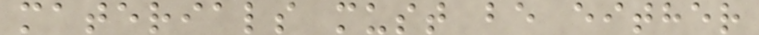materials must be either
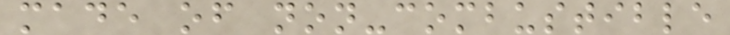made of non-combustible
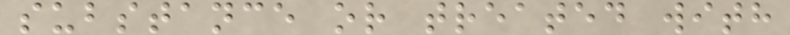substance or treated with
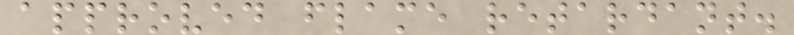approved flame retardant.
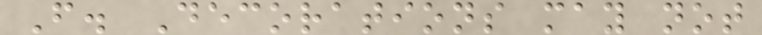F. Decorations may not
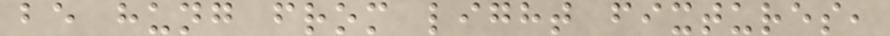be hung from light fixtures,
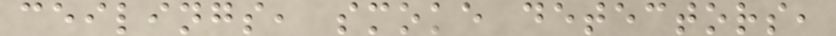ceilings, smoke detectors,
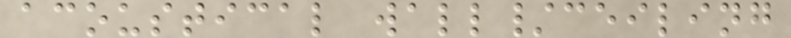acoustical wall/ceiling
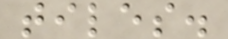tiles.
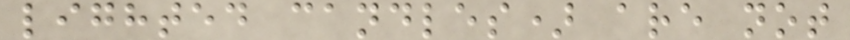lighted candles) are not
